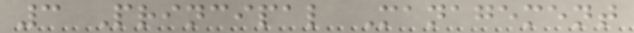3 Principal Management
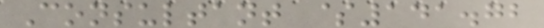Consultant $141.72
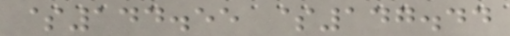$144.55 $147.44
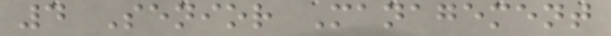4 Senior Management
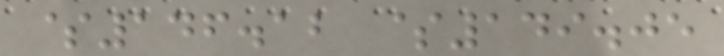$146.12 $149.05
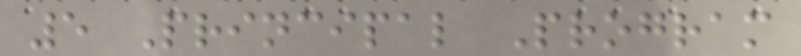5 Principal Program
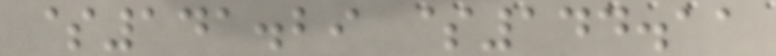$141.29 $144.11
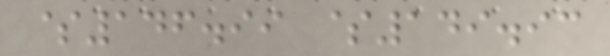$146.99 $149.93
